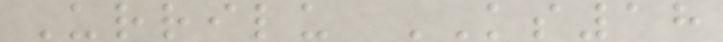Urrilu KS18
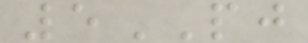5PJ
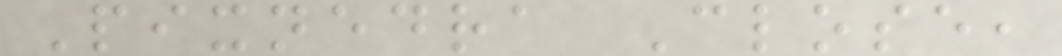Pixnedra Close,
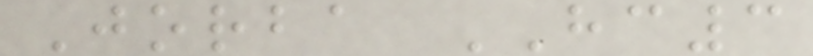Jorba HC3
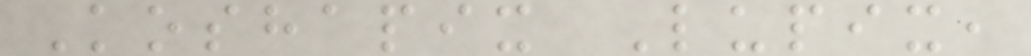Koshapix Lupix,
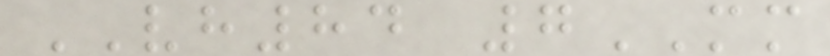VH84 7MM
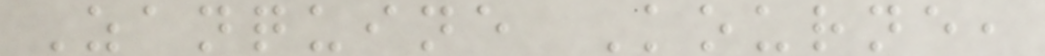Zanquine Kourne,
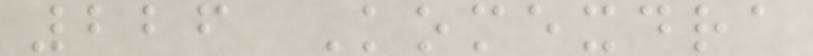226 Komexdra
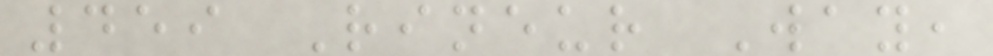459 Rineur Way,
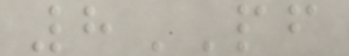8PF
